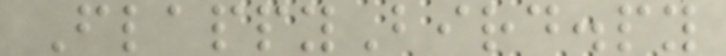FlappyBird.py
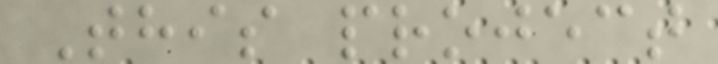This project
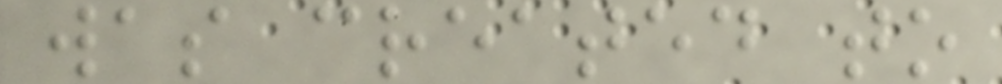was created to
